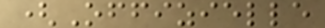(Offizielle
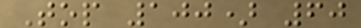Top 100) 60
